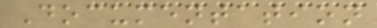Documentation
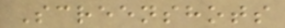Screenshots
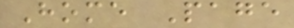Home Page
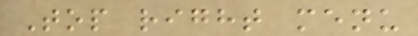Top right menu
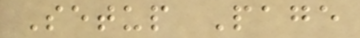Setup Page
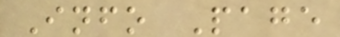Info Page
